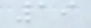19
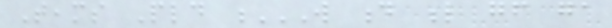Teams Pld W D L GF GA
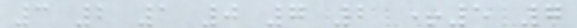3 2 1 0 7 2 +5 7
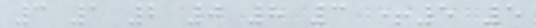3 1 2 0 8 3 +5 5
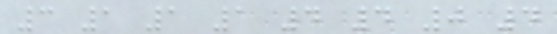3 1 1 1 4 4 0 4
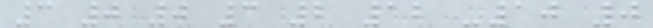3 0 0 3 2 12 -10 0
